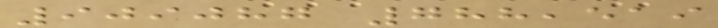909087 788,519
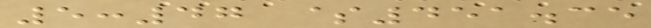5:47 $451.35
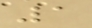1
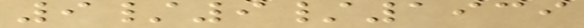9/9/1939
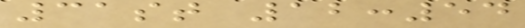31st 12:54
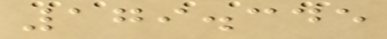179.345
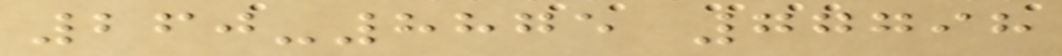260-8875 77798
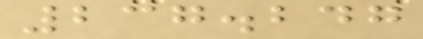237.247
